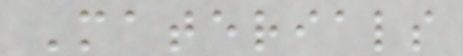Materials
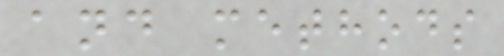and methods
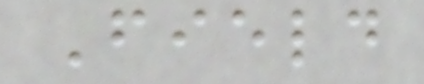Field
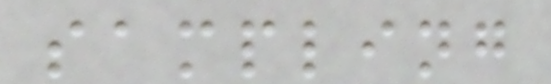sampling
